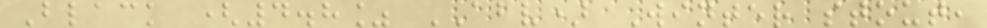Black (4.8% ABV) Winter stout,
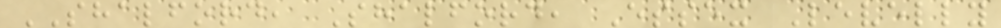SHALFORD, Shalford, Essex Levelly
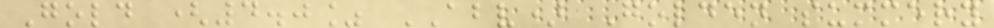Gold (4.0% ABV) Golden summery
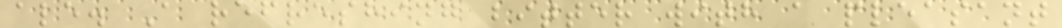ale. A refreshing bitter with a pleasant
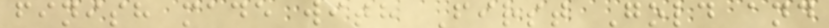finish made with First Gold and
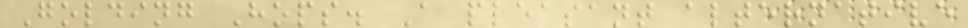Golding Hops. A pleasant alternative
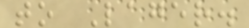to Lager.
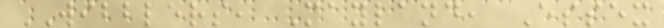WIBBLERS, Mayland, Essex
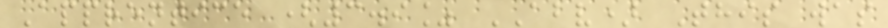Apprentice (3.9% ABV) This was
